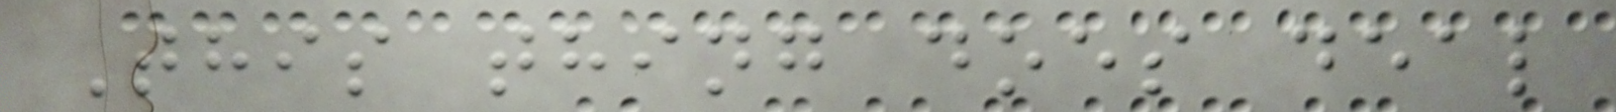This thing does deal
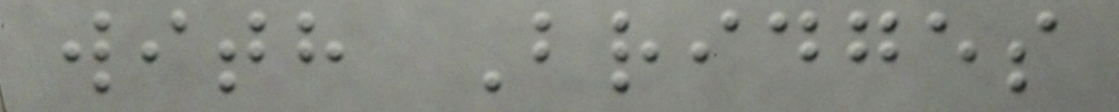with Bridges
